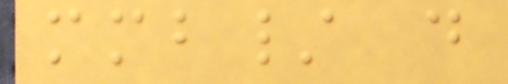mmb/ d
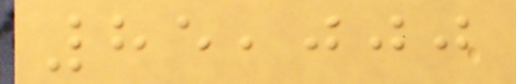85,000
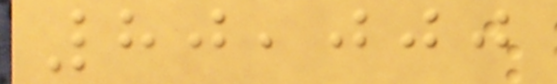80,000
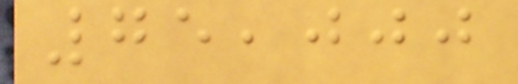75,000
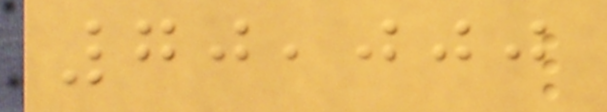70,000
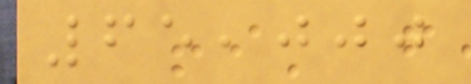65,000
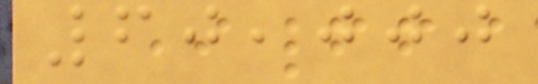60,000
